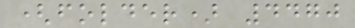(folder) 4470
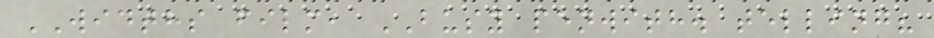WIDTHS film, BUSY penwith. telling?
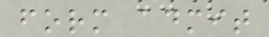form admit
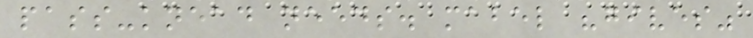pass-knead needs. mabel "gives"
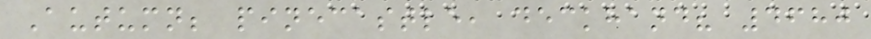Autumn; pinecastle, deckhand? 4680
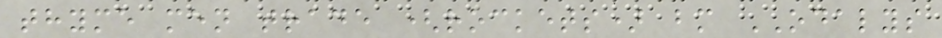thyme men trade (rockets) bm ODALYS
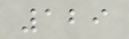129
